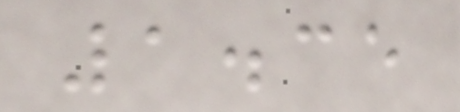1.35
